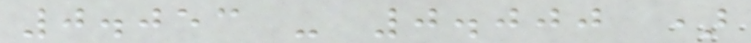0.053 - 0.000 )
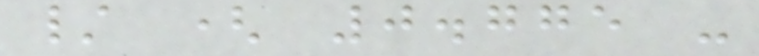/ ( 0.775 -
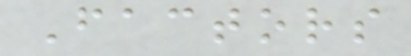Factors
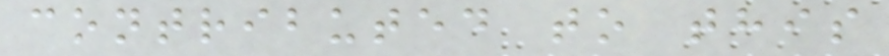contributed to this
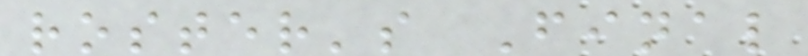roster's Final
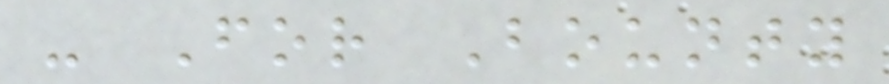- For Bounty
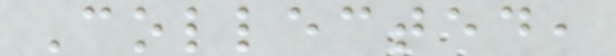Collected,
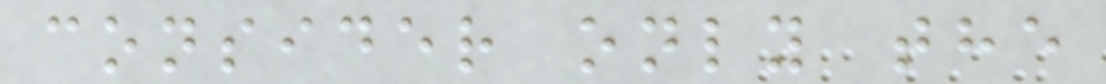consider only the
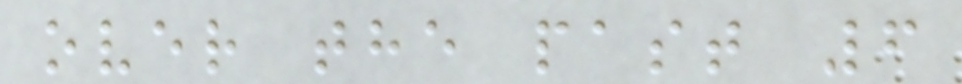over the past 6
